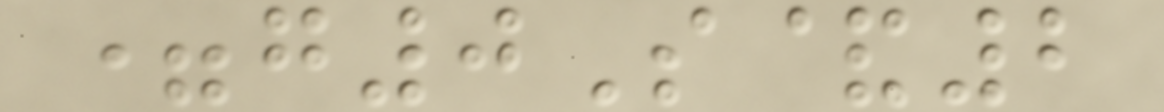=g0S&2
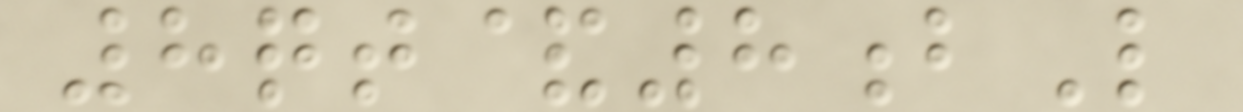8qt&8bL
